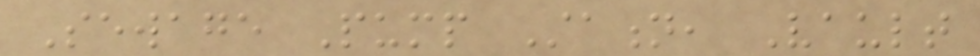Sewage Pump Station, Vault
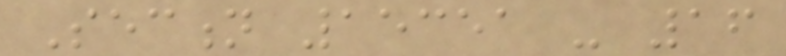Section 15351 - 16
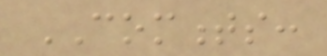COMMENTS:
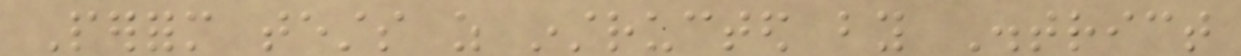Perform tests as instructed by District
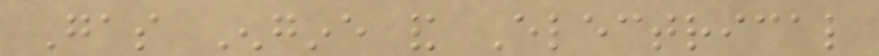Gas Engine and Electrical
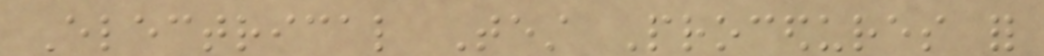Electrical Test Procedures for
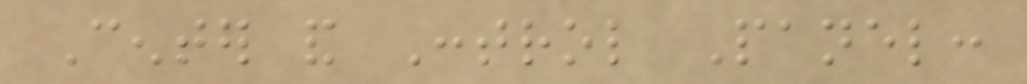Center and Control Panel:
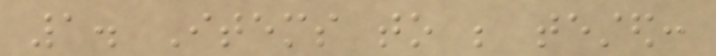1. Items to be tested:
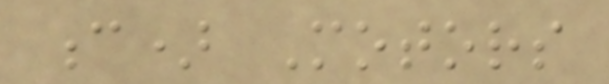c) Motors
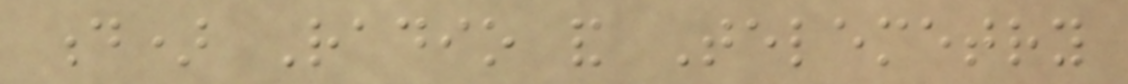d) Radio and Telemetry
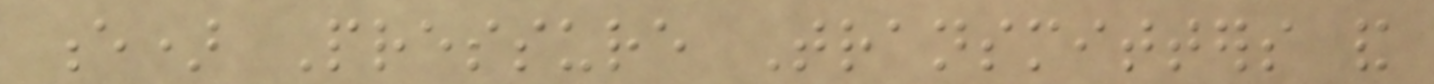e) Pressure Transmitters and
